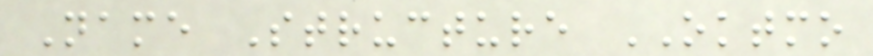Name Structure OKTMO
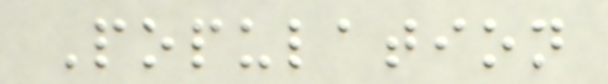Population
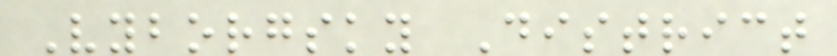Vyborgsky District
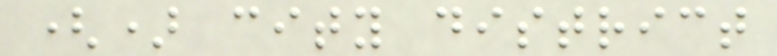() city district
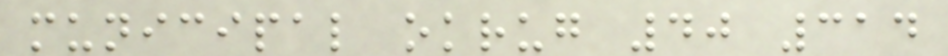municipal okrug 40 314
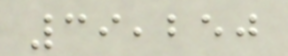39,250
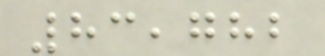83,782
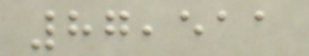87,511
